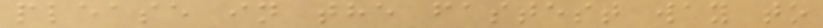please in the fastest way to
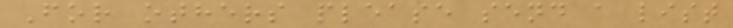For others please send a list
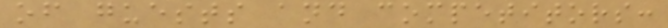of guests and competitors:
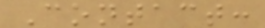Contact:
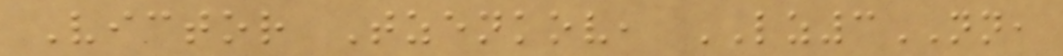Victor Tzenkov, LZ3NN,
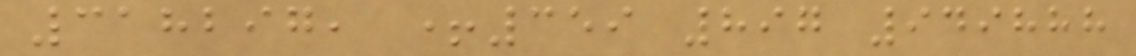318297, +359 897 949888
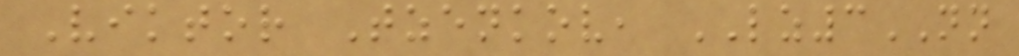Viktor Tzenkov, LZ3NN
